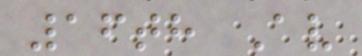16th Av
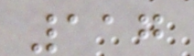117
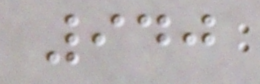940
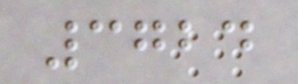3724
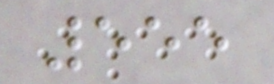555
